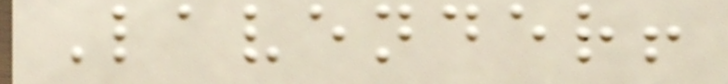Lavender!
